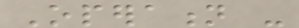Operation -
